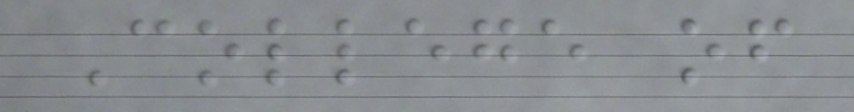College of
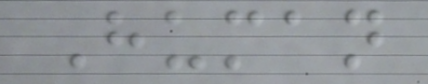Human
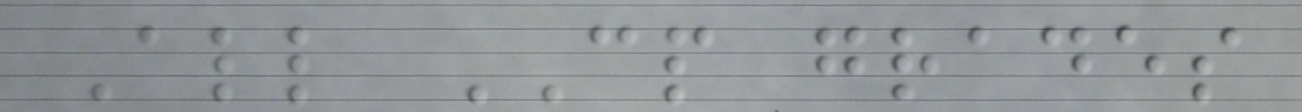All CP grades
